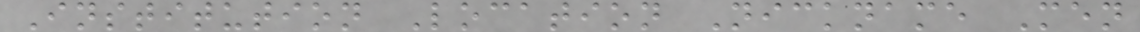Institution Location Nickname Men
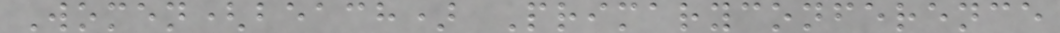Women(beach) Primaryconference
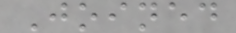Joined
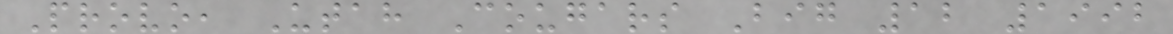Provo, Utah Cougars Big 12 1992
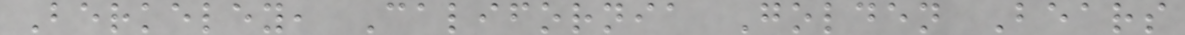Berkeley, California Golden Bears
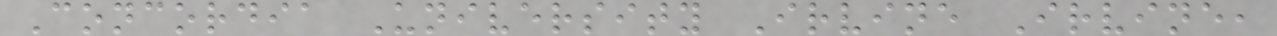Concordia University Irvine Irvine,
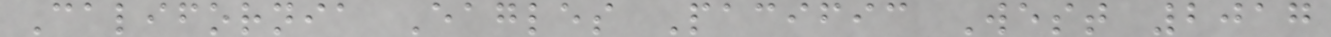California Eagles Pacific West 2017
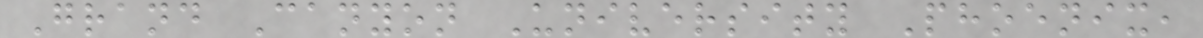Grand Canyon University Phoenix,
